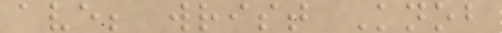ave; wrist Knob
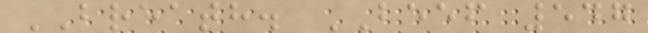BREATH. BEEF 547
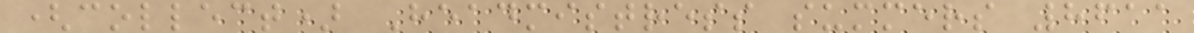(collect) Headmistress summers 8611
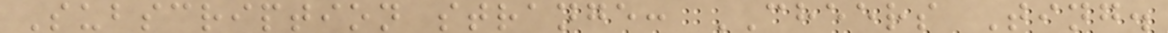Subscription strange: CHEERS Ting.
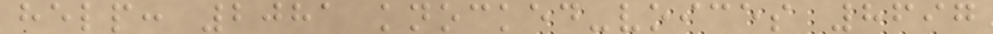help: 2081 knocked-voices 8697
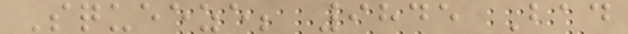Squeeze; 9845 Bad
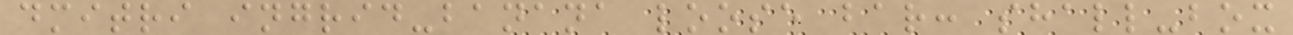dmitri ingrid-banana loose bar: shall-box
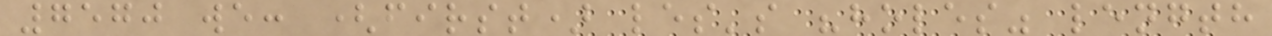7570 we: (first) les's "holes" length
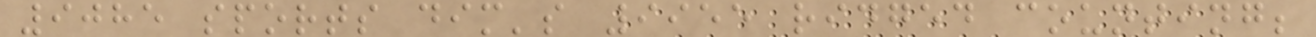9085 sports dim's 9955 ridged counting;
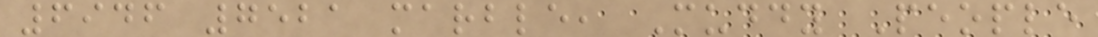6946 7521 marble, Muddy People
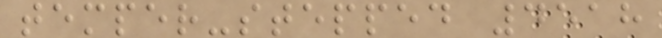temper-stepped 4518
